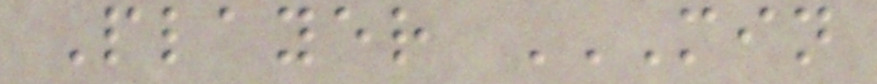Player MIN
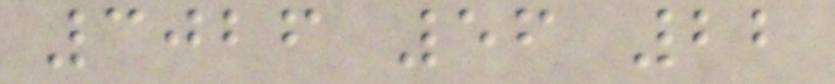3026 56 22
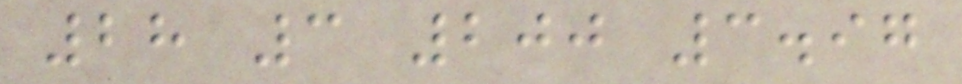28 3 200 3.97
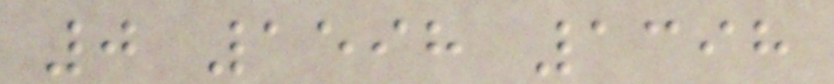0 1598 1398
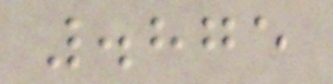.875
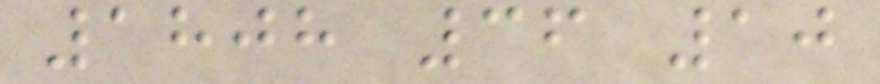1808 36 10
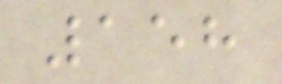158
